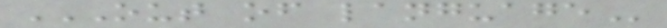OUT OF LANGUAGE
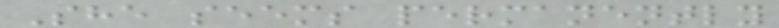She seems permanently
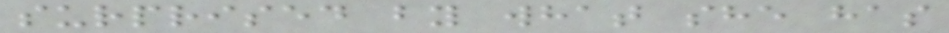surprised by what she has
